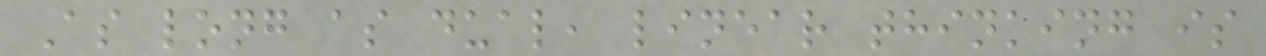As long as dual, linear thinking is
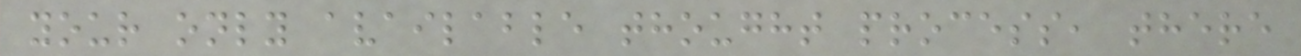your only available thought process, there
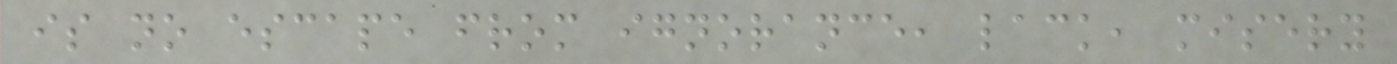is no escape from ignorance, lack, misery
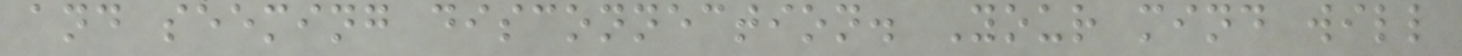and seeming disconnection. Your mind will
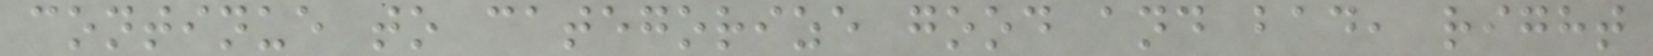continue to categorize good and bad, right
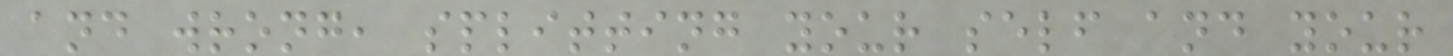and wrong, splitting your self and your
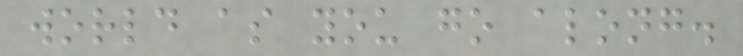world as you go along.
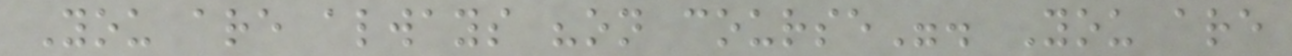You are always "on course". You are
